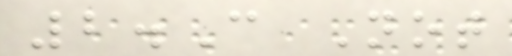2.C Not
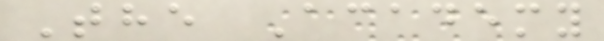The Academy
